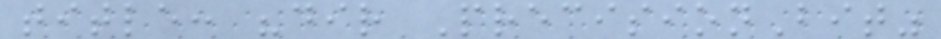title: "dir PrecisionBit"
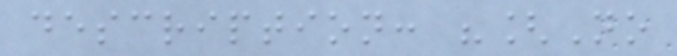description: "[No
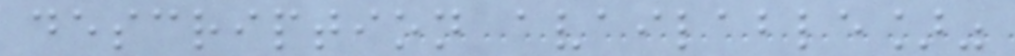description available]"
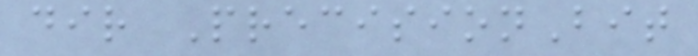dir PrecisionBit
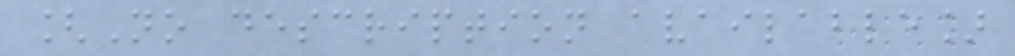[No description available]
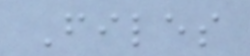Files
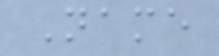Name
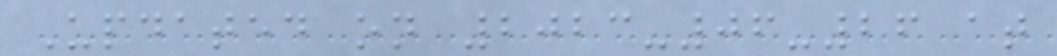Updated on 2023-06-26 at
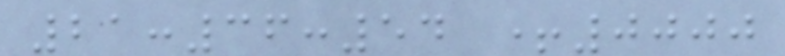21:36:54 +0000
